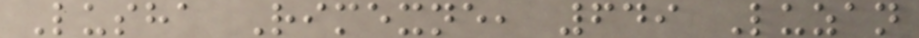Lusha Rimexne, 649 Luzan
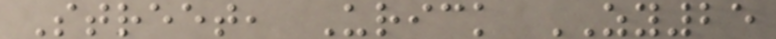Street, Urick ZY25
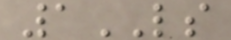1LS
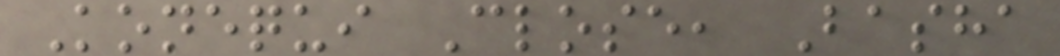Konequi Close, Basha
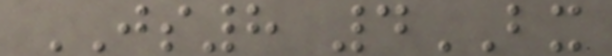JS8 4BX
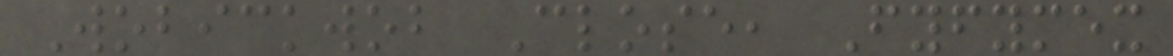Wobickwob Close, Fyfymex
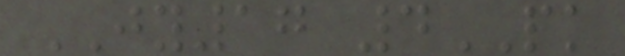JY17 4PK
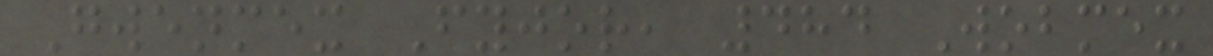Gwenmex Fyjor, 484 Wobmex
